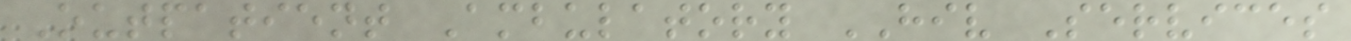Outpatient Ambulatory HIV Services
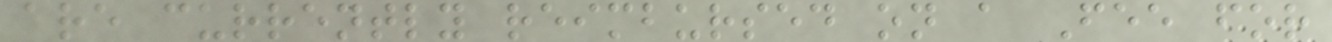are currently reimbursed on a Fee for
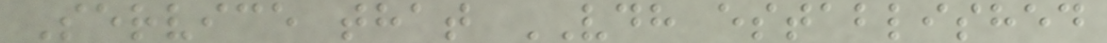Service that VDH established
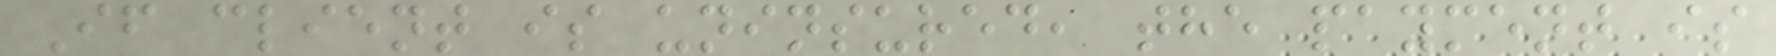If client is uninsured, the payment is
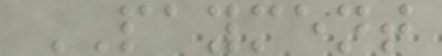PAYMENT
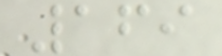169
